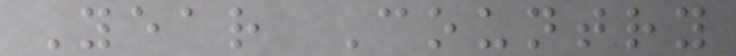Year Country
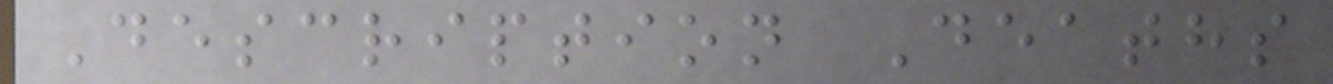Description Deaths
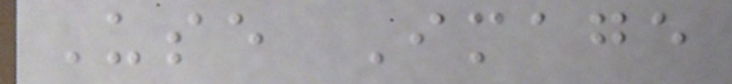Use Image
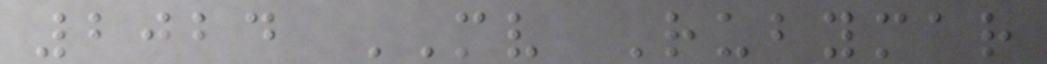2024 MV Rubymar
